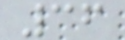36
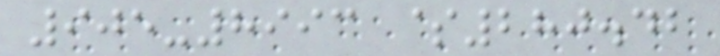905-8993 $280.42
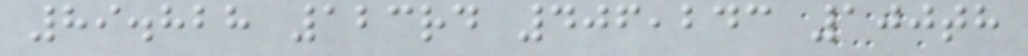89.828 123rd 406,243 100th
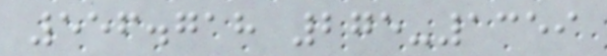556.718 275-1359
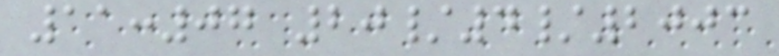11:07 20/4/2003
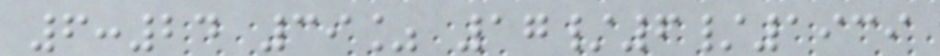6:24 39% 17/6/1939
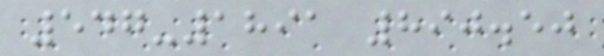547-1891 890.50
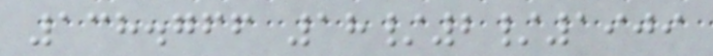138.766 18/2/1909
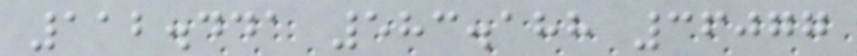112.441 583.188 36077
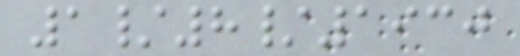1/8/1930
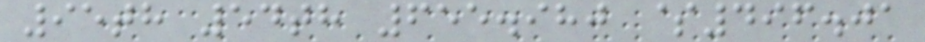95th 54th 655.980 $496.01
